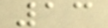13
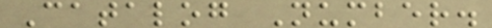Catalog Number.
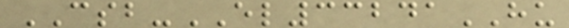CSB-EL33241HU
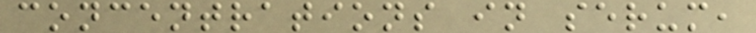concentrations in serum,
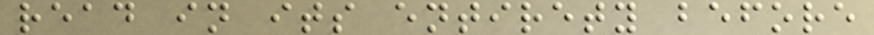read in its entirety before
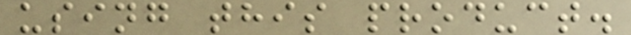using this product.
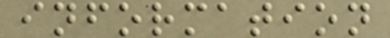information
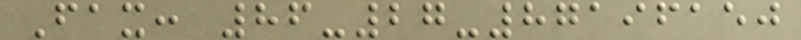Fax: 86-27-87196150
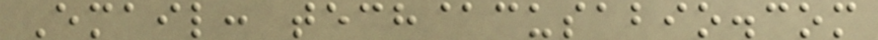Email: tech@cusabio.com
